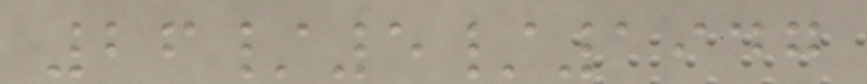26/5/1947
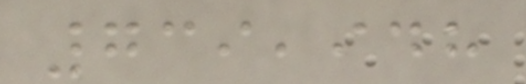739,948
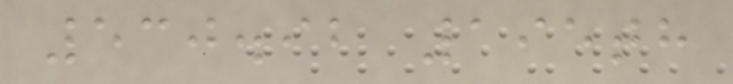530.92 195th
